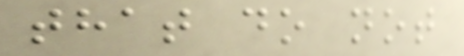that do not
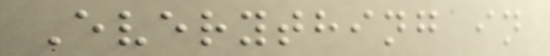Everything in
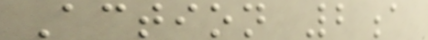Action 2a
